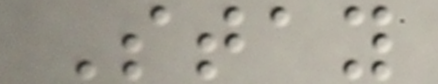Stay
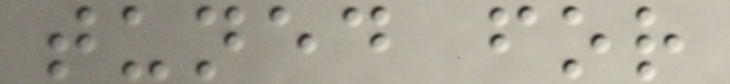tuned for
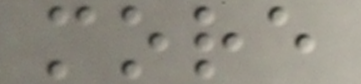more
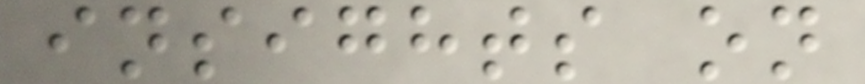insights on
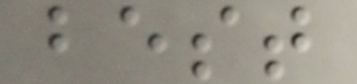best
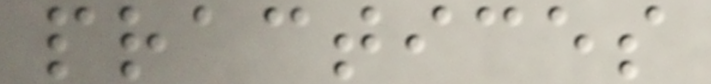practices
